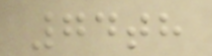74th
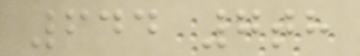644 7th
